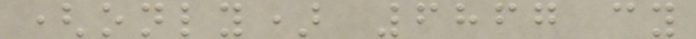(only) 6867 cy
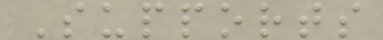Supports
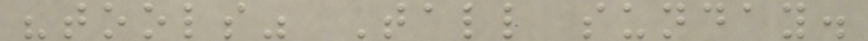"tools" Tall sunday.
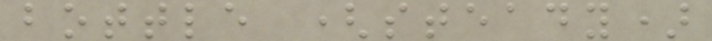bottle (steady)
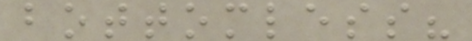bottomless?
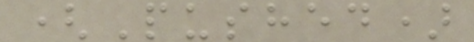(Pushed)
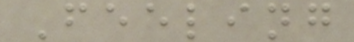Feeling
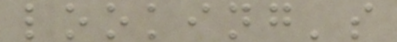looking's
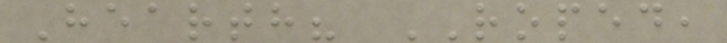Hearth? ROPED,
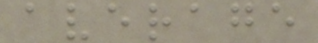average
